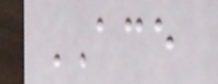ACE
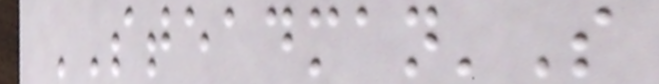STEADMAN'S
